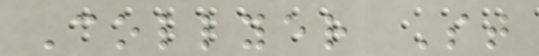Collyer St
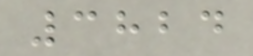3824
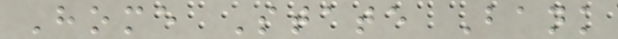Home State Bank
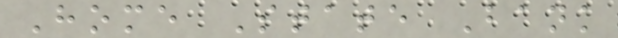Home State Bank
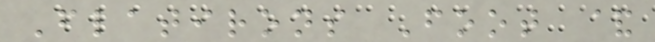Flatirons Foot &
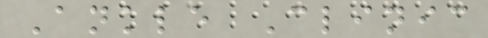Ankle Clinic
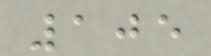105
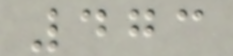473
